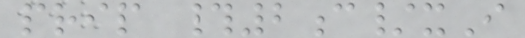prip #2c/xI
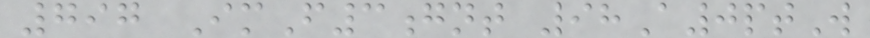797 ImF3gnt 98A0ptW
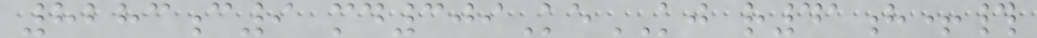8283c9 md309KeKJ r41h+#
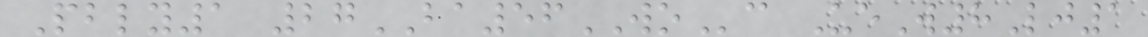Pbly1 27BA56WOc UeW8Lj1
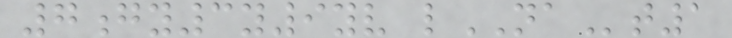7gy3y9yv lNAt1
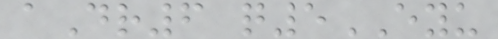aDr6 q5EYU
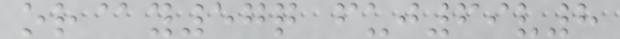or@y57q fuj69v8
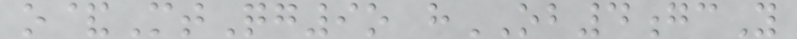o&MtQg9o hOB4gcY
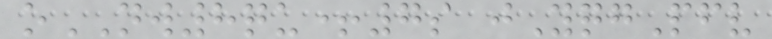oNW8qu+7s jYqgPfv
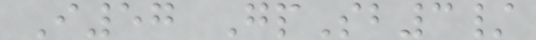I57 GpSb3/
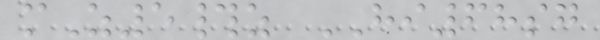mZ5#z HI68sg
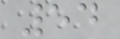54
